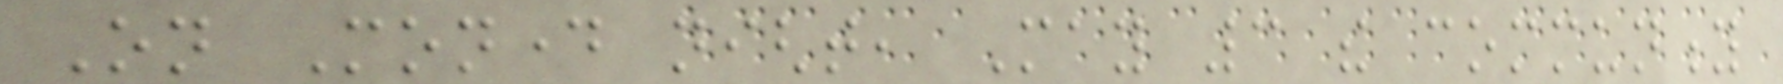On Monday night, May 3 the community
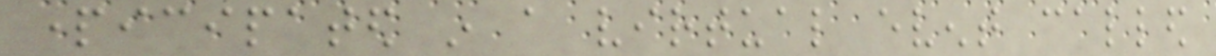participated in a virtual event called
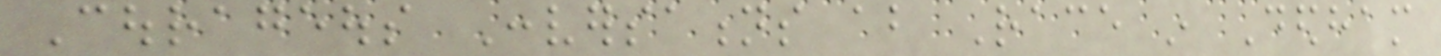Courageous Conversations about Race in Dedham
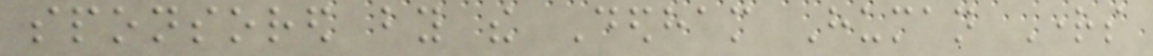sponsored by the Dedham Human Rights
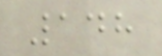148
